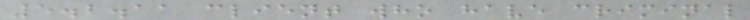5.2.11 client who have criminal
